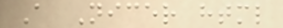A Nicer html
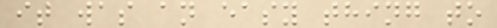it was an easy thing to
